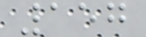157
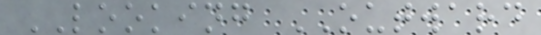LOOKING OUTWARD
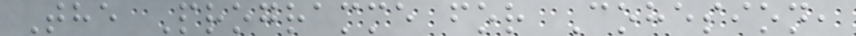The Programme for Cohesion,
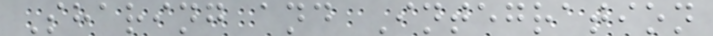Sharing and Integration
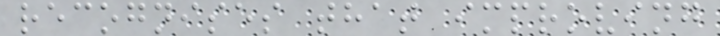recognises that improving
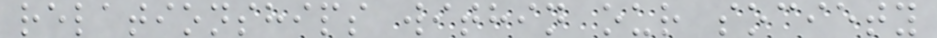relationships within our society
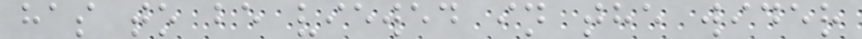has to be viewed in the wider
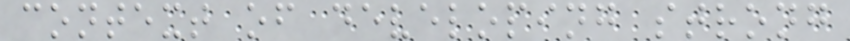context of developing strong
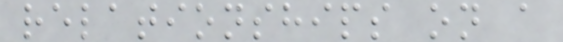relationships on a
